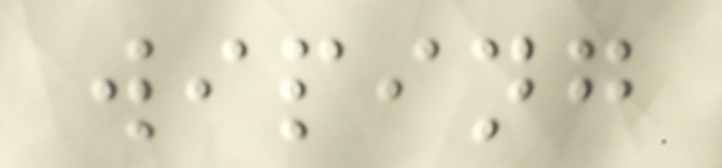wiping
